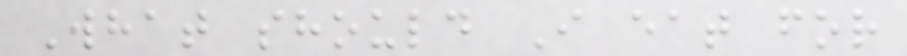What should I eat for
